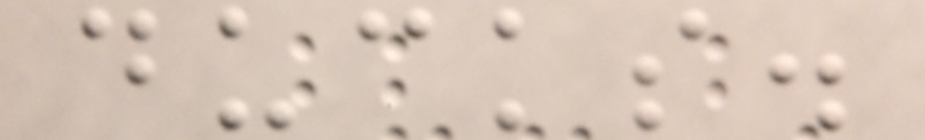ducks.
